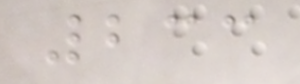233
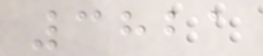3821
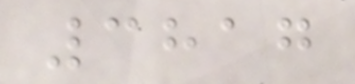3817
